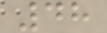48
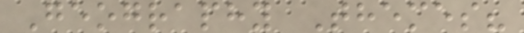Geography Themes?
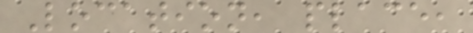Location, place,
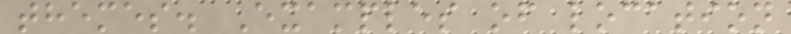themes. Examples of location
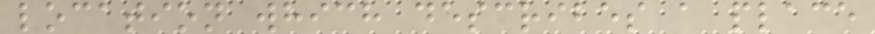location which describes a place
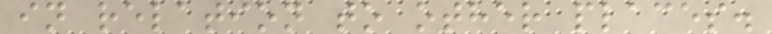in relation to other places.
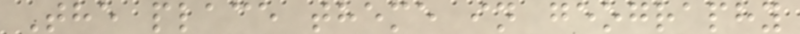The place theme in geography
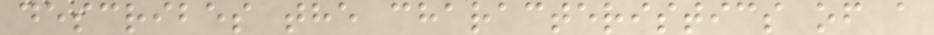describes the characteristics of a
